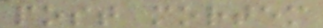post mortem
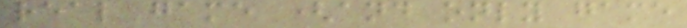real game (and only game
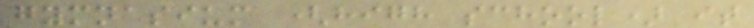gymnasium (high school) it
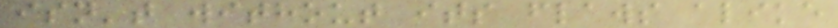isn't without its flaws alike
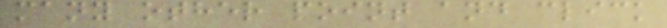many other point and click
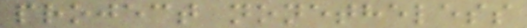project nonetheless
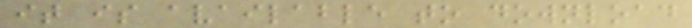it is available to download
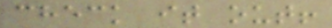check it out!
